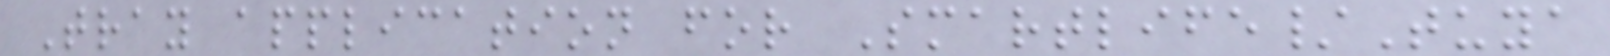Tray application for Smartlife/Tuya
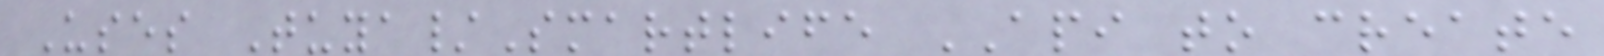Uses Tuya/Smartlife API to create
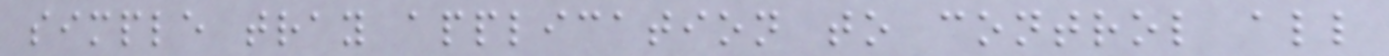simple tray application to control all
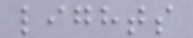lights
